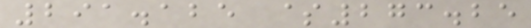291.125 $273.25
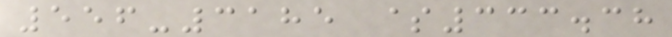556-3185 $333.38
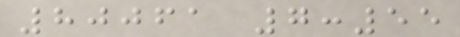80061 7:55
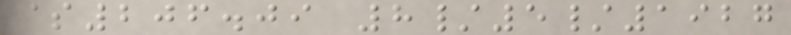$206.09 8/5/1927
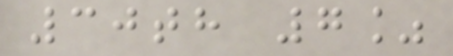30th 7%
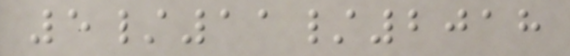5/11/2018
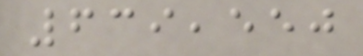639,550
